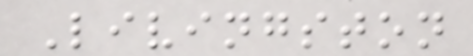Livingston
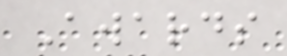Awards
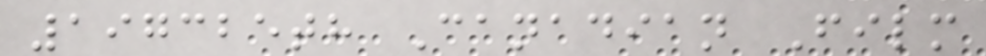197325th Canadian Film
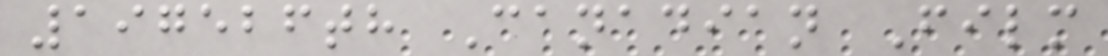197526th Canadian Film
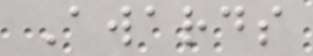Awards
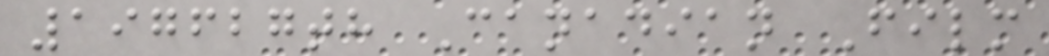197627th Canadian Film
